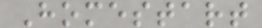Homestart
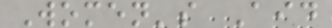Women's Aid
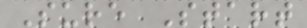Sure Start
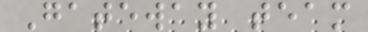Gateway team
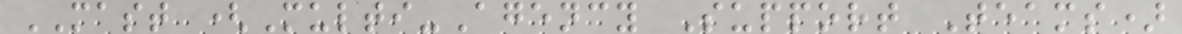MAST (Multi-Agency Support Teams)
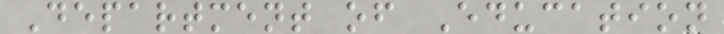Department of Education
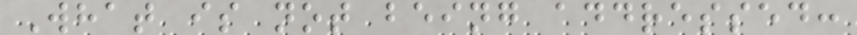What is not being addressed:
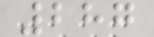287
